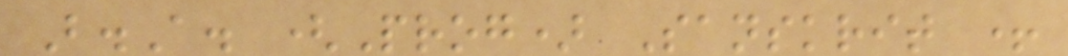B.A. (Prog) Sanskrit +
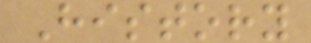History
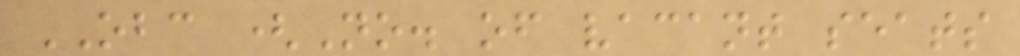OBC (No. of vacant seats
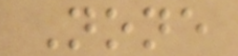None
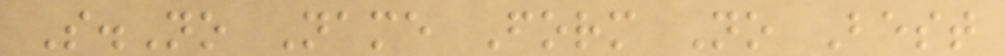S.No Name Form No Best
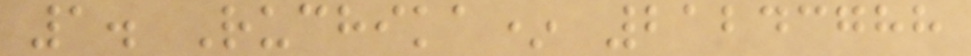1. Ruchika* 21243788
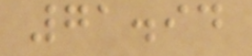71.94
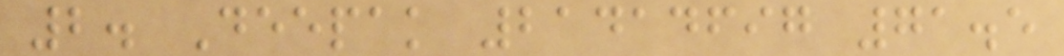2. Deepak 21414697 71.5
